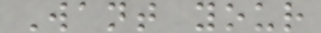Want your
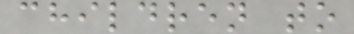children to
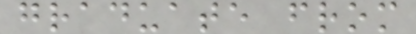graduate from
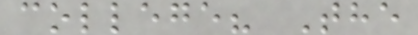college? The
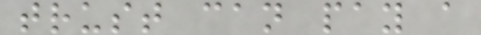trust can pay a
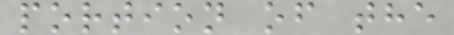portion of the
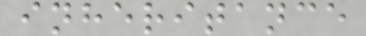inheritance
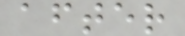after
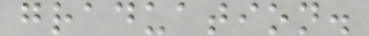graduation.
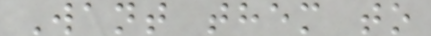Want them to
